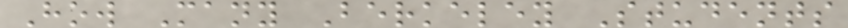How Many Berkeley Students
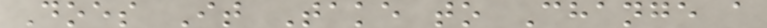Does It Take to Change a
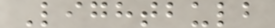Lightbulb
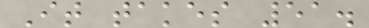It takes 51.
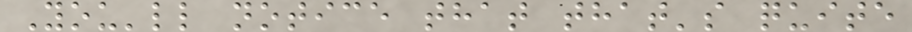You'll notice that that's quite
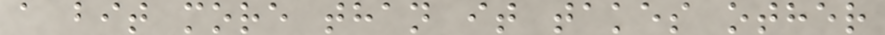a bit more than it takes other
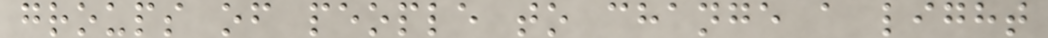groups of people to change a light
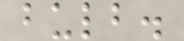bulb.
